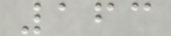163
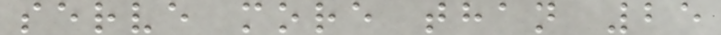serve more than 25
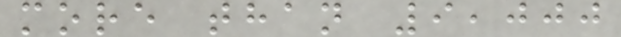more than 9,000
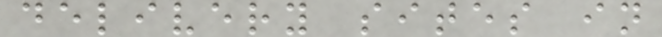delivery sites in
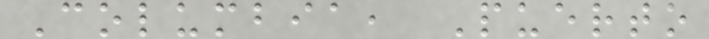Columbia, Puerto
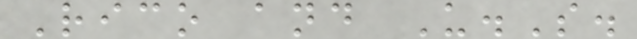Rico and U.S.
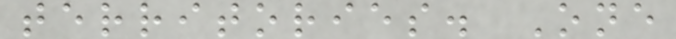territories. One
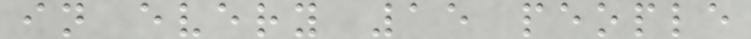in every 15 people
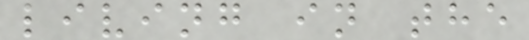living in the
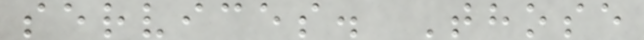services. Those
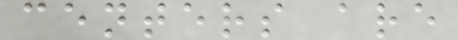centers are
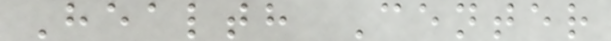Health Center
